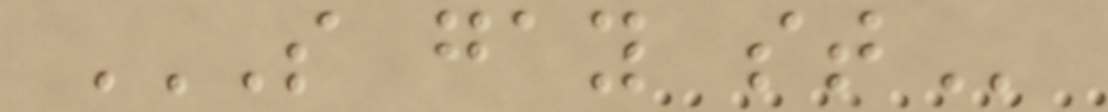S GAY ST
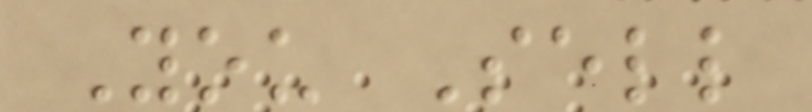You Sell
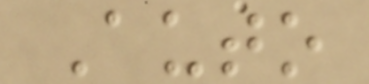Auto
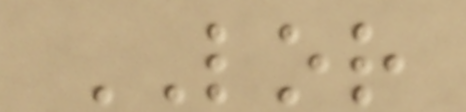LOR
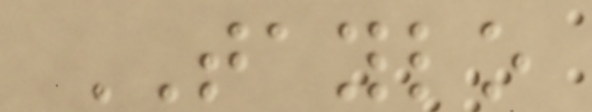TAYLO
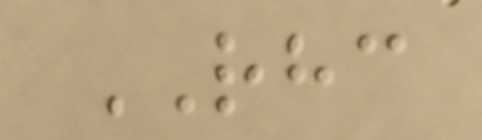RHC
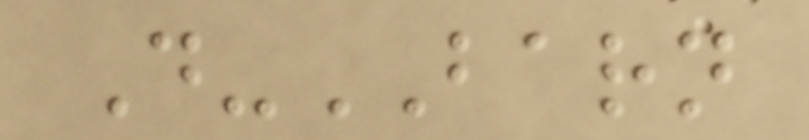D-BARN
